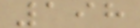198
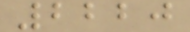2220
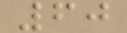60
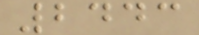2443
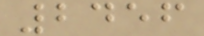2456
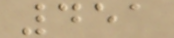451
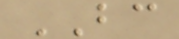BC
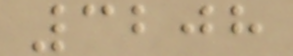3208
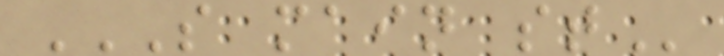S MAIN ST
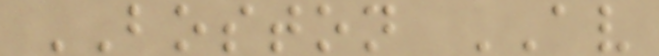BOSTON AV
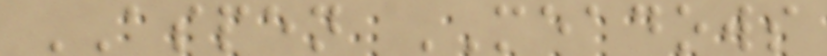ASPEN MEADOWS
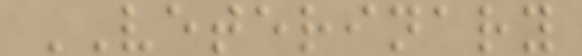VETERINARY
